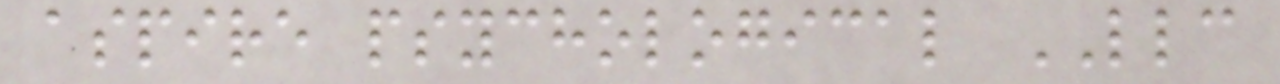aspire psychological LLC
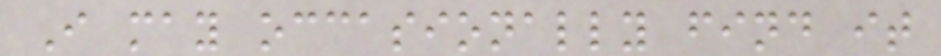I may occasionally find it
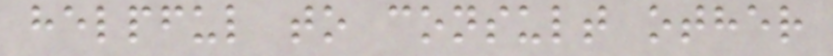helpful to consult other
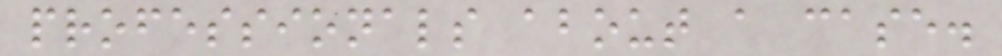professionals about a case.
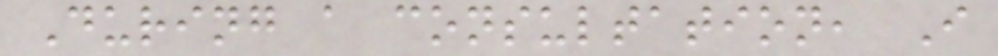During a consultation, I
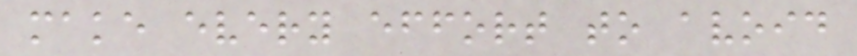make every effort to avoid
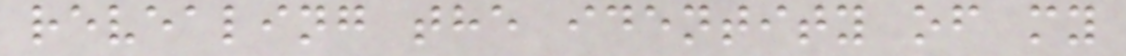revealing the identity of my
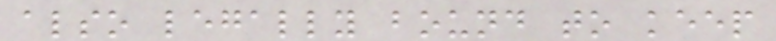also legally bound to keep
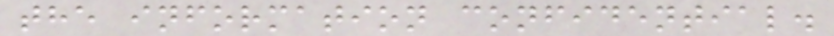the information confidential.
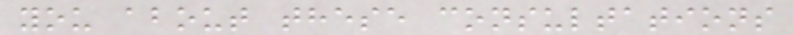you about these consultations
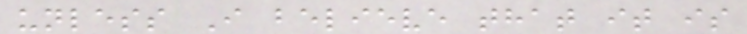unless I believe that it is
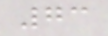73
